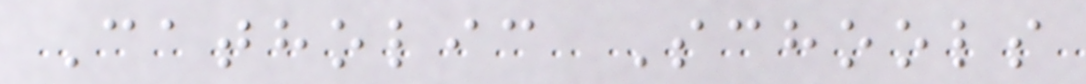Catholic Schools
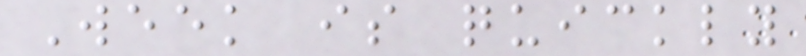Week is quickly
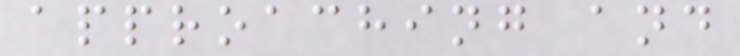approaching and
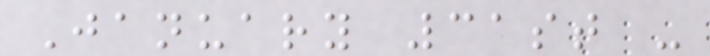January 31st -
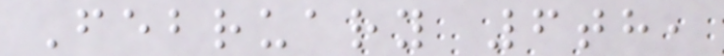February 6th,
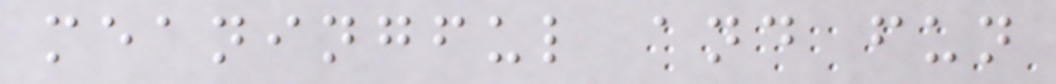meaningful and fun
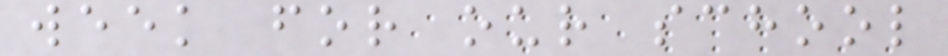week for our school
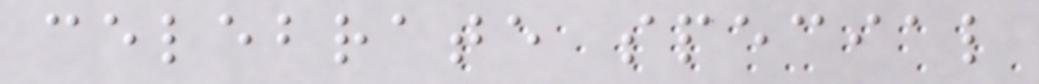celebrate special
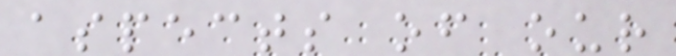aspects of our
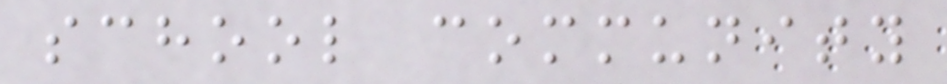school community
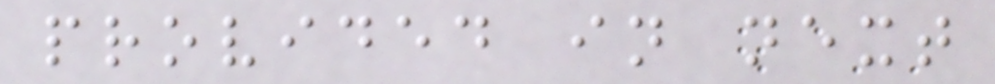provided in next
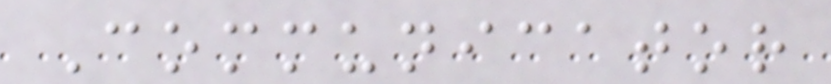Communicator
